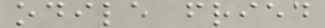odile fried
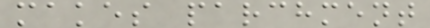makes parchment
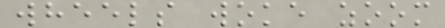wheels woke zoom
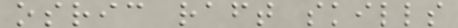osric raft skills
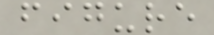figure
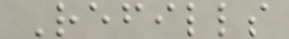Refills
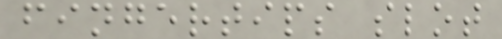fingertips slot
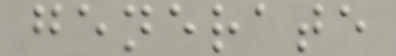generate
